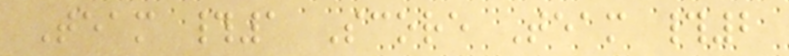Team #1 Score Team #2
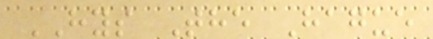HYS The Hague
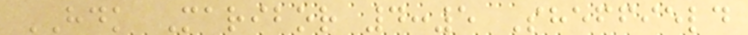HDK Maribor 4:5 Sheffield
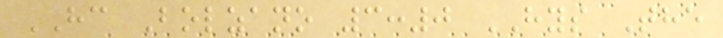HC Bolzano 3:0 HYS The
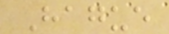Hague
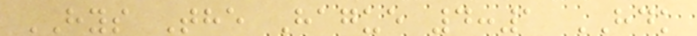HYS The Hague 4:1 HDK
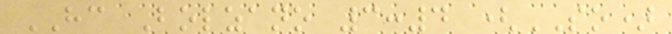HC Bolzano 3:4 (SO)
